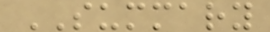SUMMARY
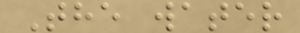The water
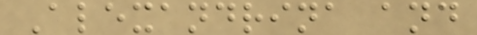Alexandrina and
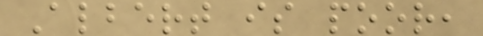Albert is poor,
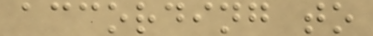according to
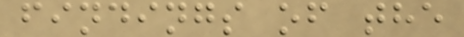findings of the
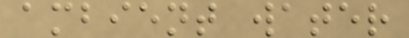ambient water
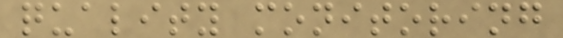quality monitoring
